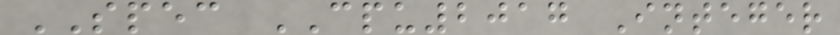SPEC CPU2017 Integer
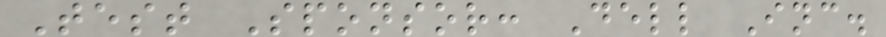Test Sponsor: Dell Inc.
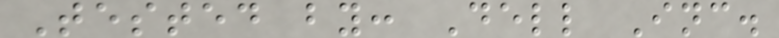Tested by: Dell Inc.
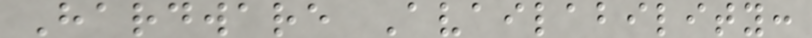Hardware Availability:
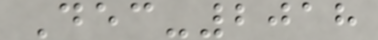Dec-2018
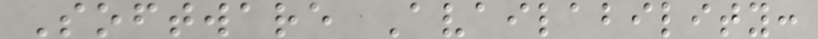Software Availability:
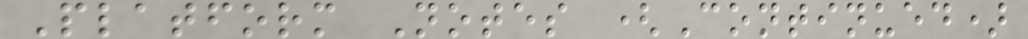Platform Notes (Continued)
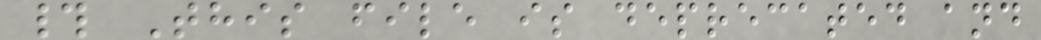# This file is deprecated and
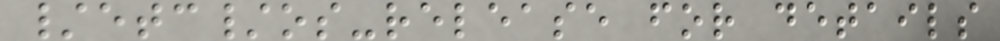/etc/os-release for details
